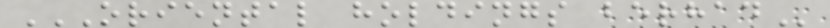ORIENTAL HOLDINGS BERHAD
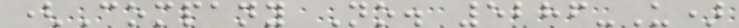(Company No. 5286-U)
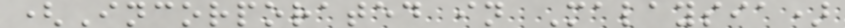(Incorporated in Malaysia)
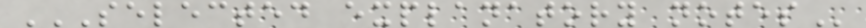SELECTED EXPLANATORY NOTES
